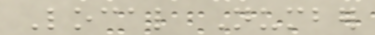Local Number
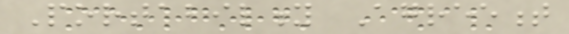Portability Agreement
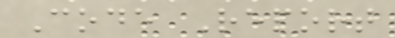Code Report
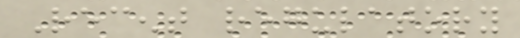Recent regulatory
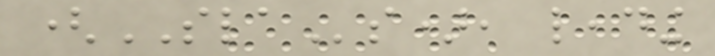(SLAs), leading
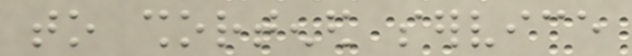to shortened service
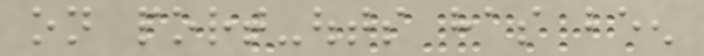on port-outs has been
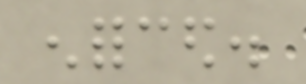enforced.
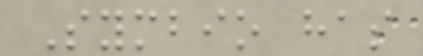Symbio has
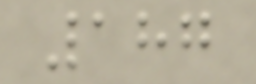187
